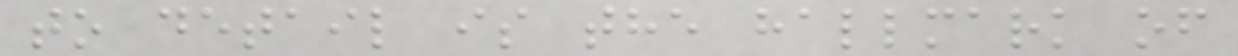to detail is the hallmark of
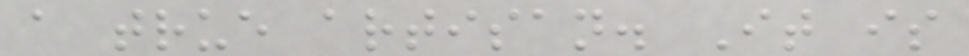a true artisan. It is
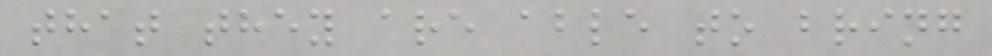that they are able to bring
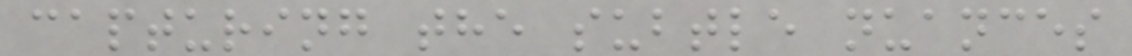capturing the subtle nuances
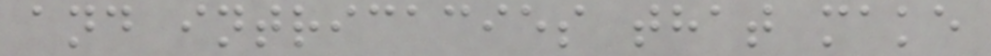and intricacies that make
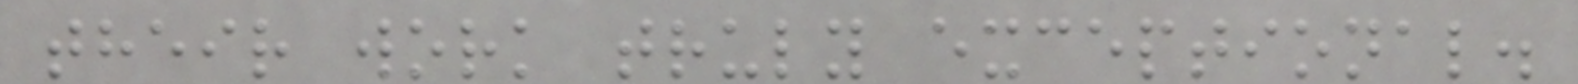their work truly exceptional.
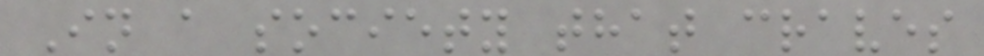In a society that craves
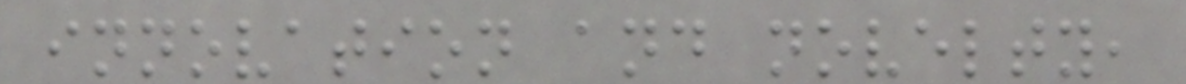innovation and novelty,
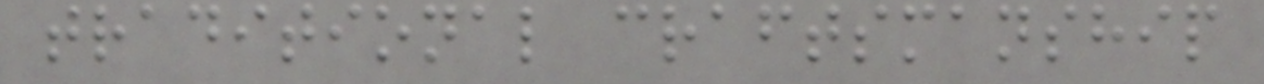traditional craftsmanship
